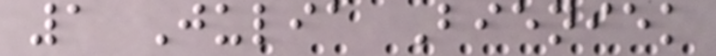1 Julia Bieniek
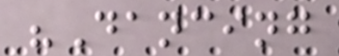"Dancing
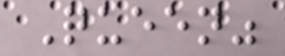Queen"
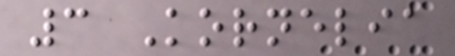3 Kornelia
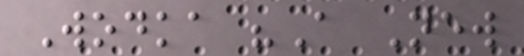Wodka "A New
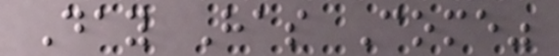Day Has Come"
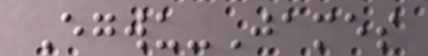Egwu-James
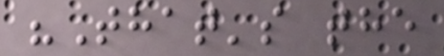"That's the
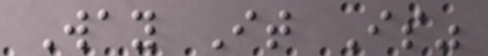Way It Is"
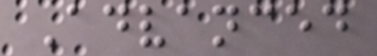Advanced
